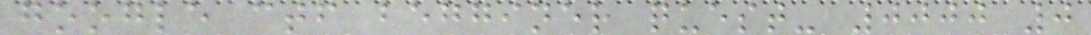google ctf begginer quest- 0000 0
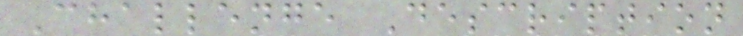Challenge Description
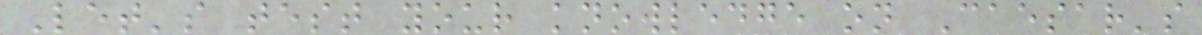Let's test your knowledge on Caesar's
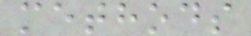methods
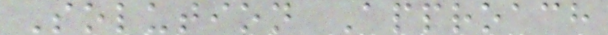Solution Approach
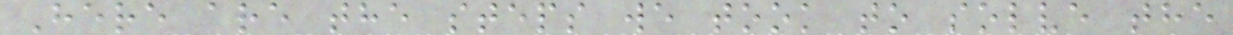Here are the steps we took to solve the
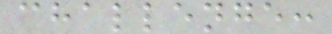challenge:
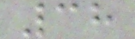38
